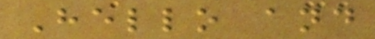Hello and
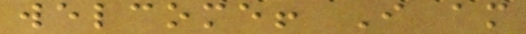welcome! I am
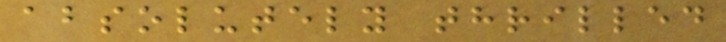absolutely thrilled
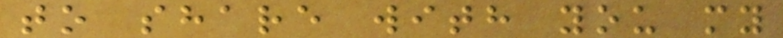to share with you my
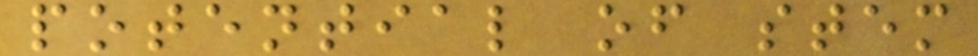potential of stem
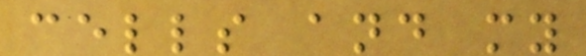cells and my
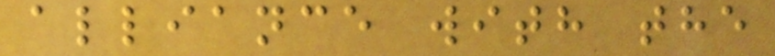alliance with the
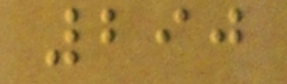290
